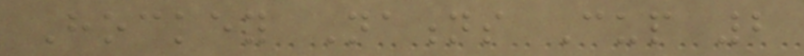Hockey Nations Cup 2
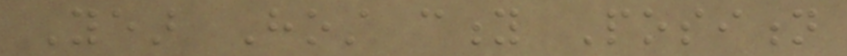Year Host city Position
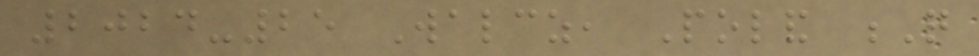2024-25 Walcz, Poland Q
